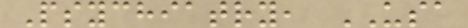Psychiatry, USA
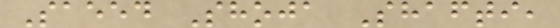Saeed Shoja Shafti,
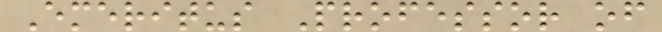Emeritus Professor of
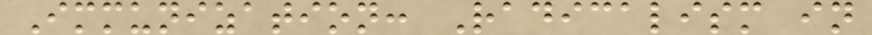Immunization: Radicalism in
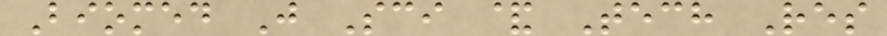Biomed J Sci & Tech Res
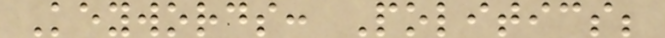Keywords: Politics;
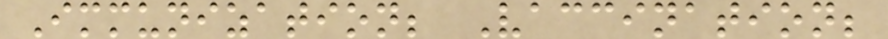Immunization; Vaccination;
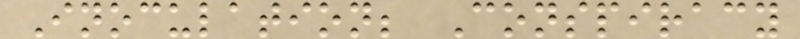Inoculation; Conspiracy
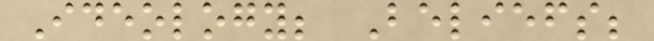Ideology; Beliefs;
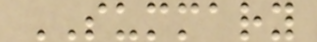SUMMARY
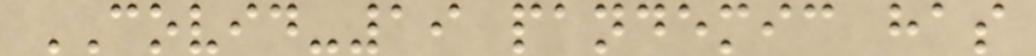COVID-19 pandemic has
